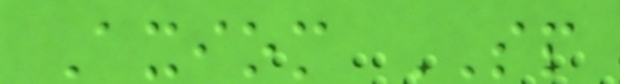Axiom SP
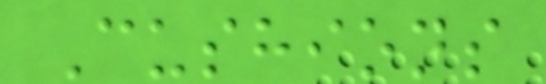Cushions
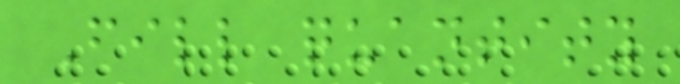Fill quantity
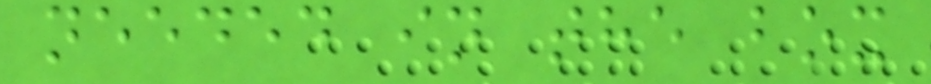needed in the box
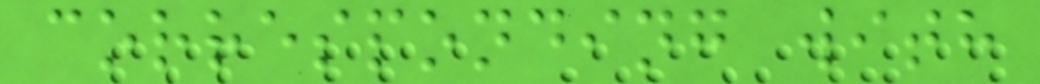corresponding with
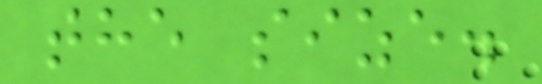the size.
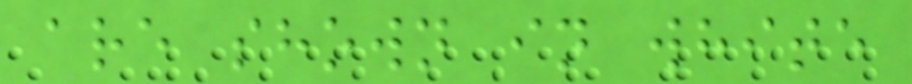are shown in white
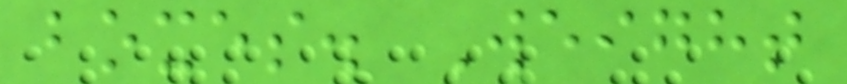boxes. Weight
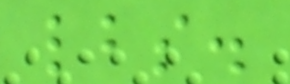lbs.
